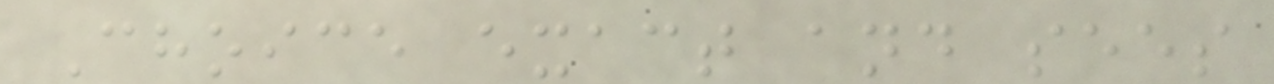Choice exact and sees
